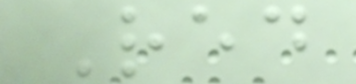Red
